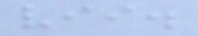vii.
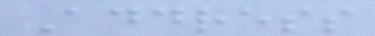Address
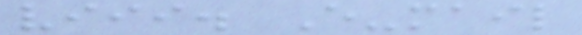viii. E-mail
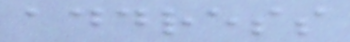address
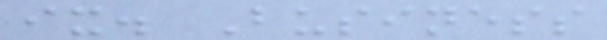ix. Business
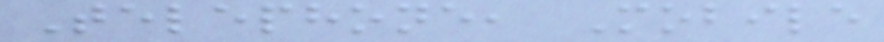Telephone, Mobile
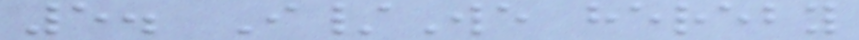5. I/We hereby
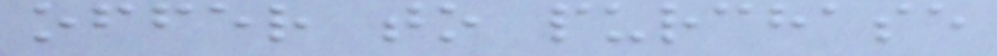offer to purchase
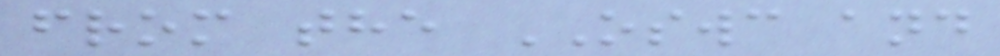from the OSWC and
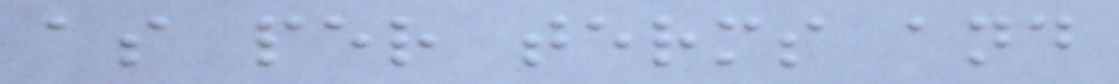as per terms and
